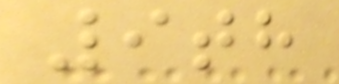9th
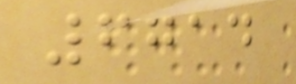6714
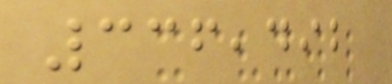336,492
